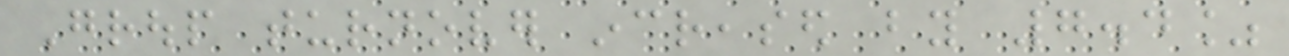Group turnover increased by 7.4%
